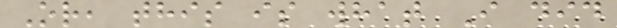Or, this is what I did
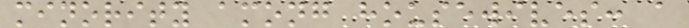minority among housewives: a
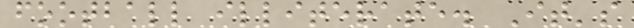football illiterate. It's
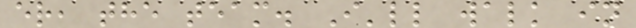er, the team. I'll walk in
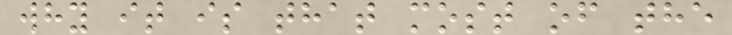why it is that most of the
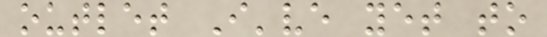outlet I've yet to
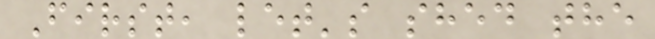First, let's shed the
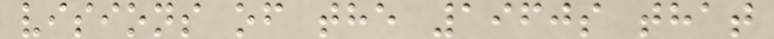visions of the 1960s that
